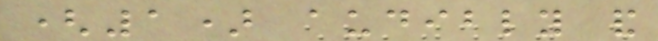(1) audibly and
